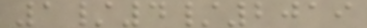1/4/2019
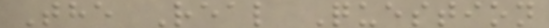The Real Question
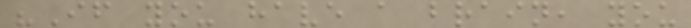"If you have a brain, you
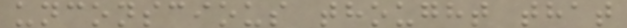unconscious thought that
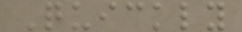Quickly
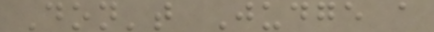Don't Judge a
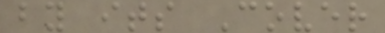by its Cover
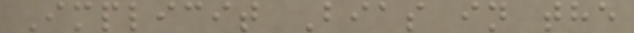Implicit Bias in the
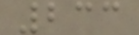233
